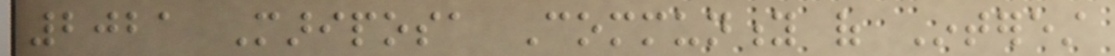2021 Mariposa Community of Interest
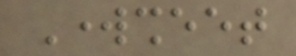Worksheet
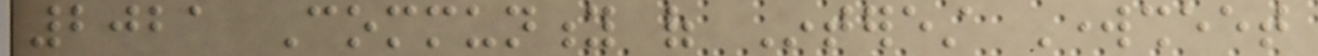2021 Community of Interest Worksheet
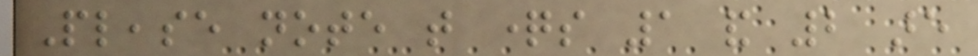Please note that questions 1 and 2 are
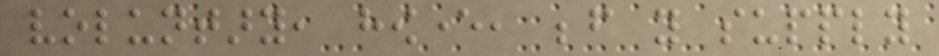voluntary, however, before you supply
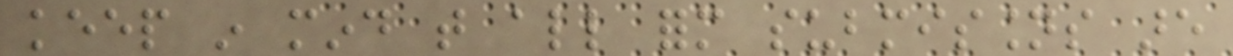keep in mind that all form submissions are
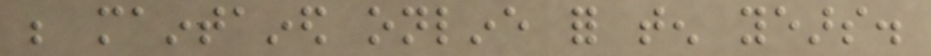be maintained online for ten years.
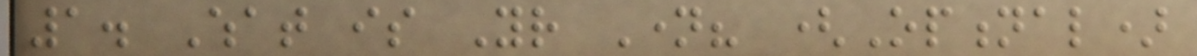1. What is Your Name? (Optional)
